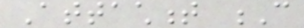Attachment C
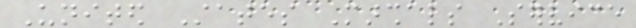United States Marshals Service
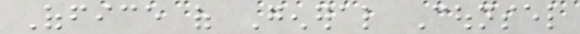Office of General Counsel
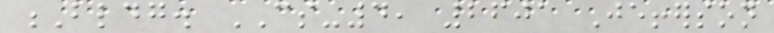Bldg. CS-4, 2601 Jefferson
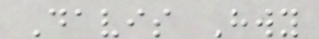Davis Hwy
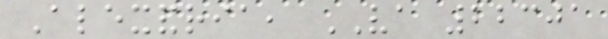Alexandria, VA 22301
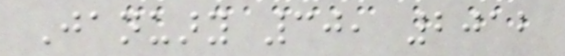January 30, 2012
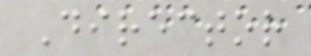Director
